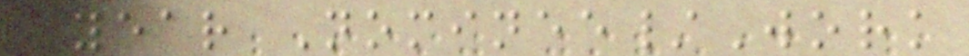Year Nominee/Work
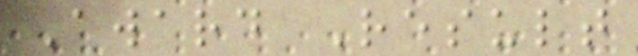Award Result
